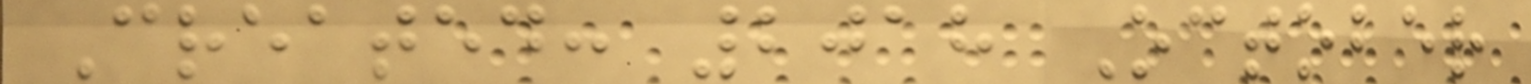Created: 2018 October
